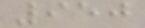950
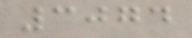3074
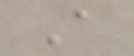A
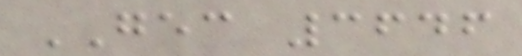GEC 3646
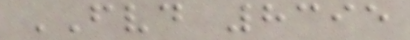FVD 8395
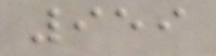959
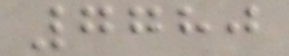7780
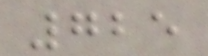725
